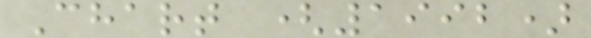Chart (1992)
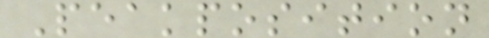Peakposition
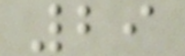29
